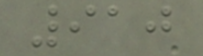910
